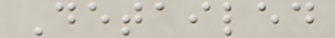Detailed
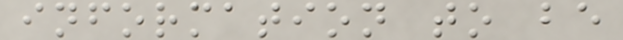information to be
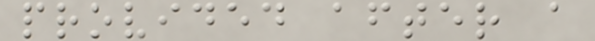provided after a
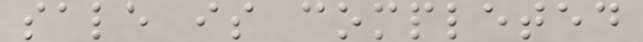sale is completed
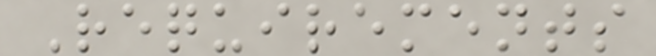Requirements
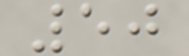50
